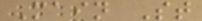Main St
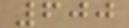600
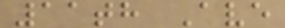11th Ave
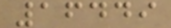16449
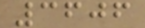3606
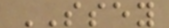SSEY
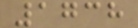1738
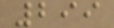299
